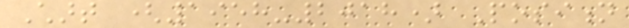Chart (1958-2018) Position
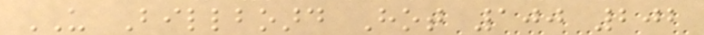US Billboard Hot 100 202
